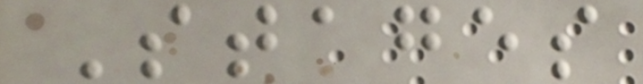Stages
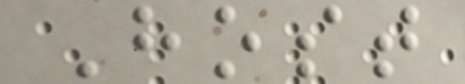Host
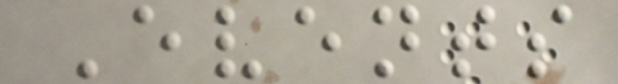Events
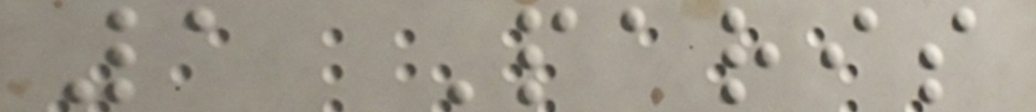1 Paris
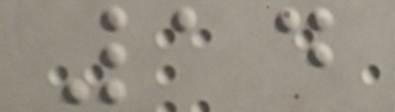14
